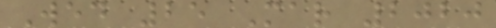Wed 25 Mar 2020
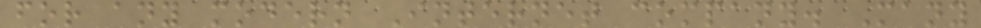for any modern Internet company. Many
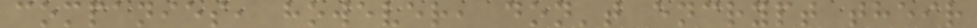companies, however, don't encrypt their
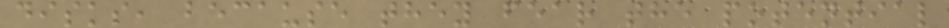disks, because they fear the potential
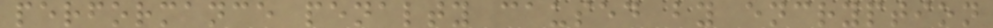performance penalty caused by encryption
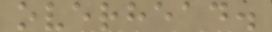overhead.
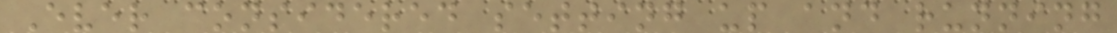Ever considered setting up and running
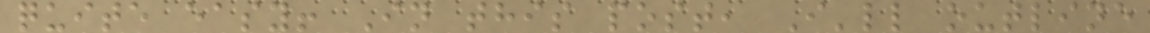quite easy! In this post, I'll outline
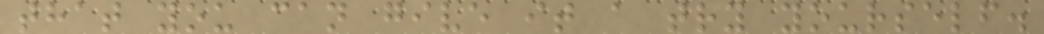that you can give it a try yourself.
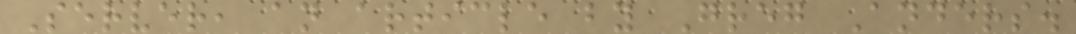Server, an article by Greg Anders.
